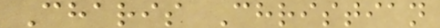Charis Christian
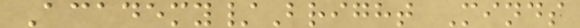Academy/Bright Minds
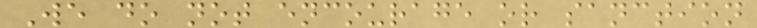We do not encourage or sanction
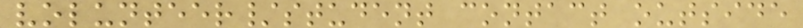volunteer/student contact outside
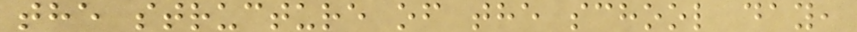the structure of the school day,
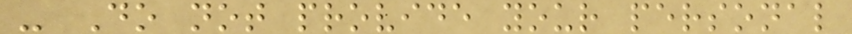- Do not provide your personal
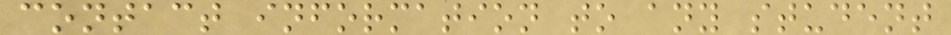contact information to any student
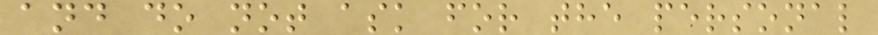and do not ask for the personal
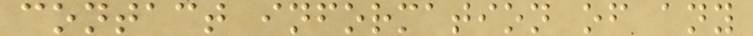contact information of any
